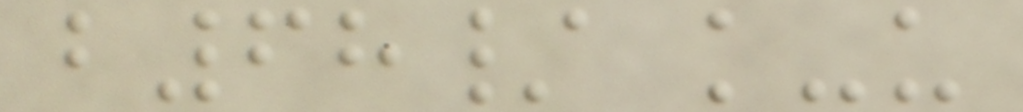b68/ k-u
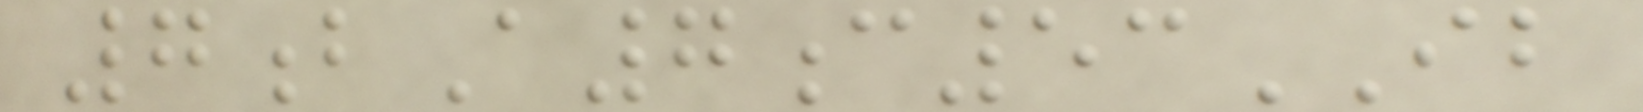7bA7c53IB
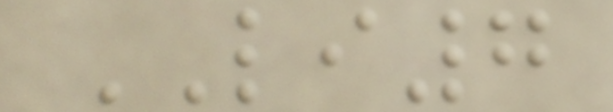LI7
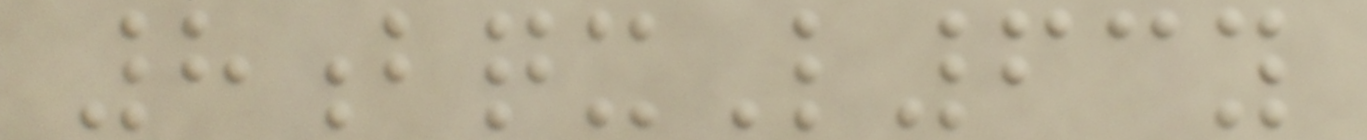8bqxL63y
